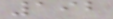192
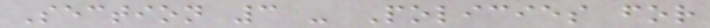Section 3 - Policies for
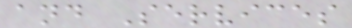and Services
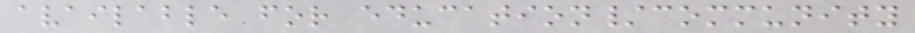available for education/community
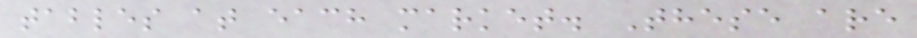tables at each market. These are
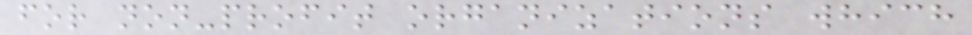for non-profit organizations which
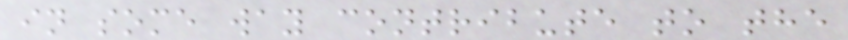in some way contribute to the
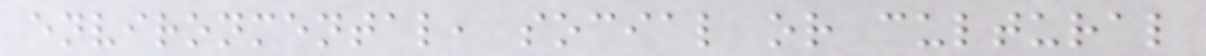environmental, social or cultural
